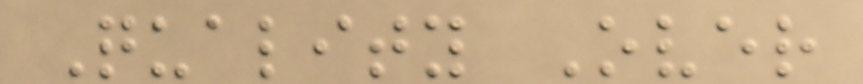Quality Over
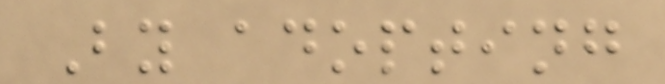By adopting
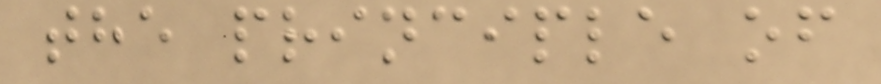the principle of
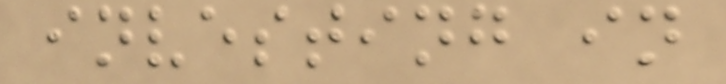investing in
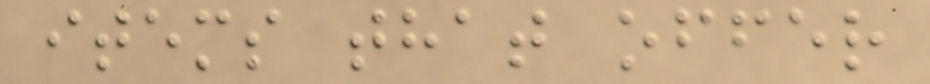items that offer
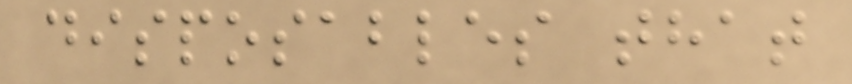disposables that
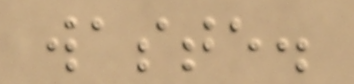waste.
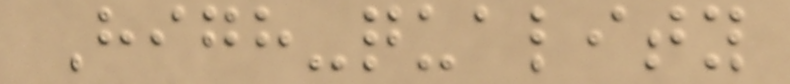High-quality
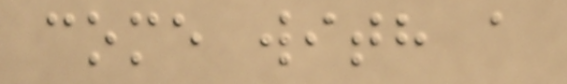come with a
